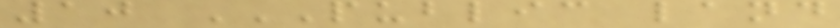10 PUBLIC LAND
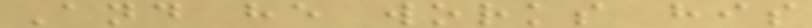And he works his
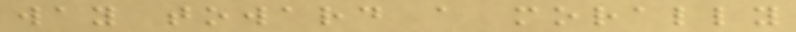way toward a morally
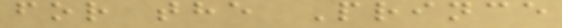for the Prince
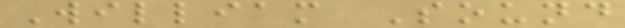William Sound
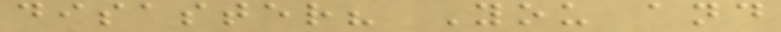disaster? You and
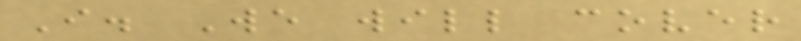I. We will cover
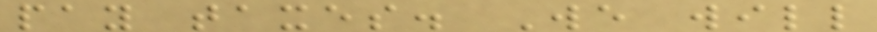pay taxes. We will
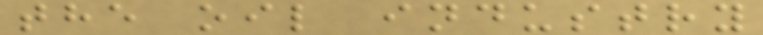the oil industry
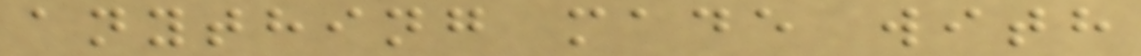anything made with
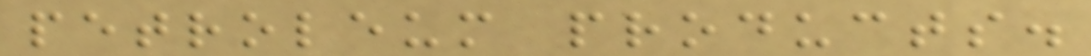petroleum products.
